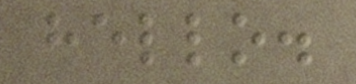hello.
